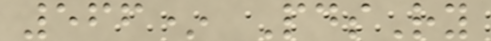566* PdsRy
